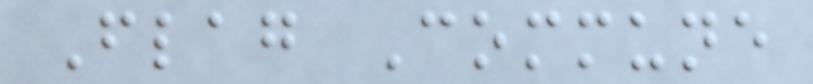Flag Commune
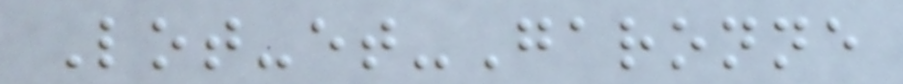Lot-et-Garonne
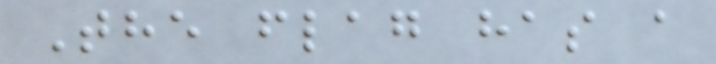The flag has a
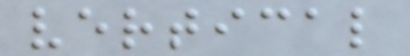vertical
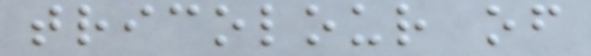tricolour of
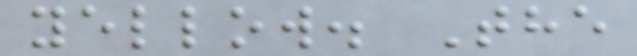yellow. The
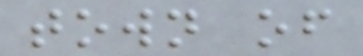town of
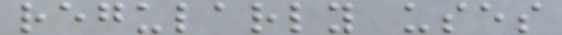regularly uses
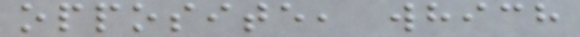opposite, which
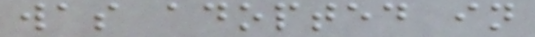was adopted in
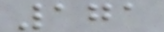171
